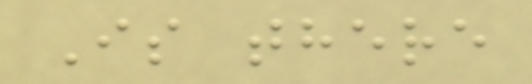Is there
